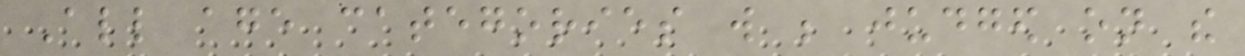All age categories will be judged on the
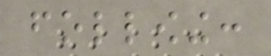following:
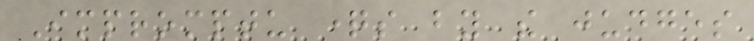Impromptu questions by the judges
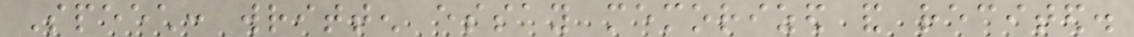Speech: written essay memorized and recited.
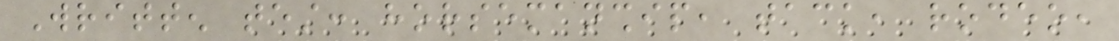Written test: horsemanship, tack, rodeo,
